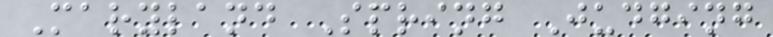Maryland Spring Judging
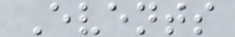Events
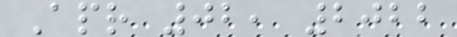Apr 02, 2022
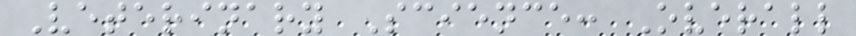Veterinary Science: Overall
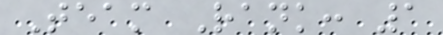Team Rank: 1
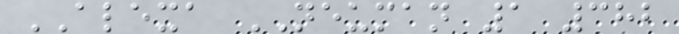ALEXA NEUMAN 1 382
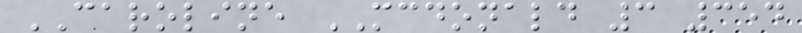CAROLINE MCDONALD 3 354
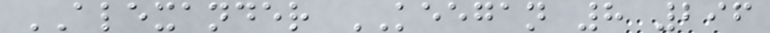ALEXANDER KEEGAN 8 296
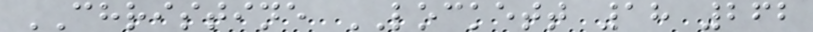CHRISTINE LOCKETT 18 262
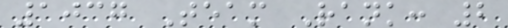1037 Team Rank: 2
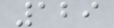129
